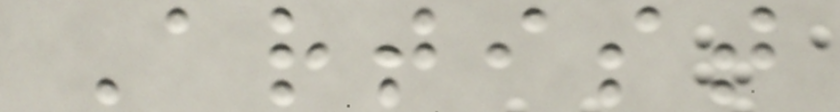Artist
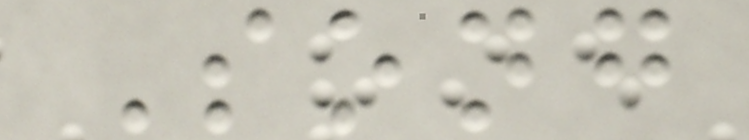Song
